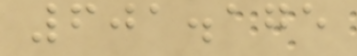601.175
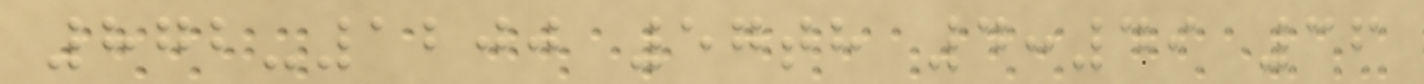872-1200 57th 4:49 36
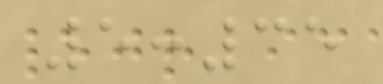5:35
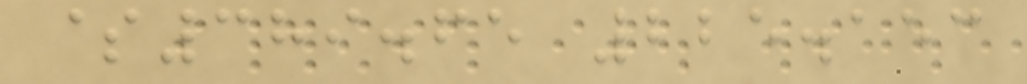$389.65 225.153
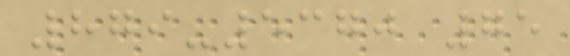879-5370 75
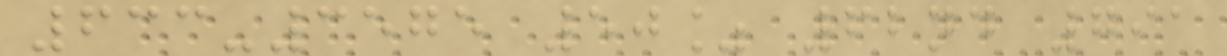633-3575 50% 62nd 791
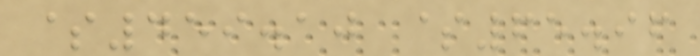$459.10 $65.96
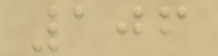106
